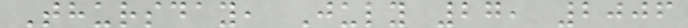Thursday, July 27, 2006
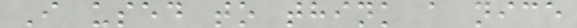I used to think a nice
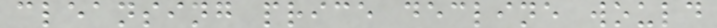cleansing price decline would
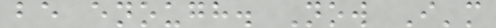be enough. Now I'm
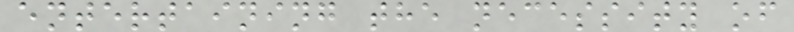entertaining the necessity of
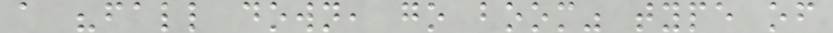a "fall down, go boom" type of
